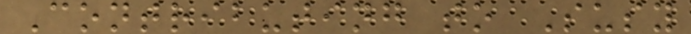Contributing to Susy
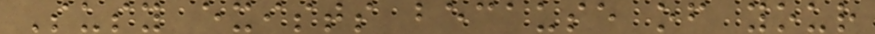Susy exists because of your
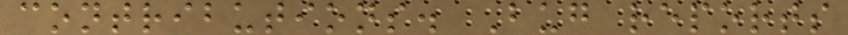contributions. Bug reports
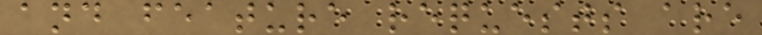and feature requests are
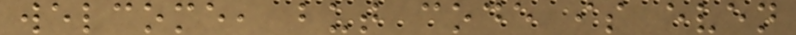welcome, but code is even
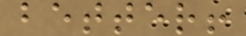better!
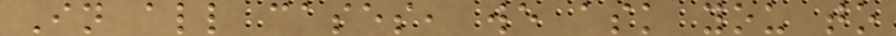In all cases, we ask you to
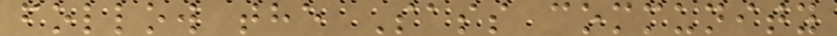follow the Sass community
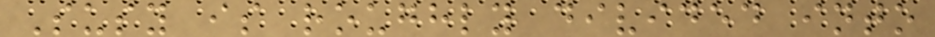Susy is roughly divided into
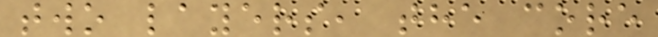two layers, the core
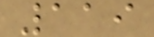119
